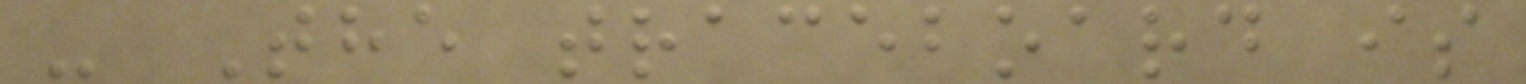- The traceboard is
